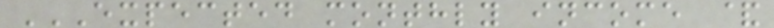EXPECTED MONTHLY INCOME &
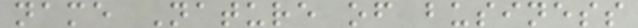name Nature of business
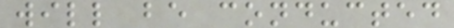will be conducted
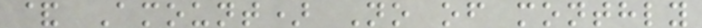& Amount) No of monthly
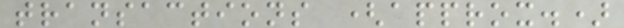transactions (approx.)
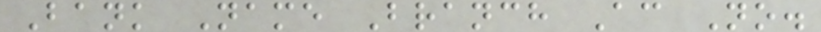Bank Name Branch Ac No.
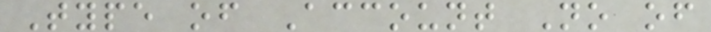Type of Account No of
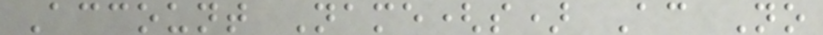Account Name(s) Ac No
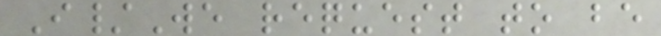I/We request to be
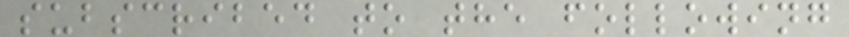subscribed to the following
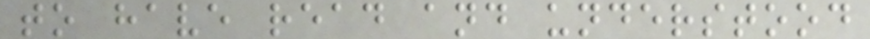to have read and understood
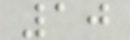10
